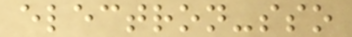electron-sso
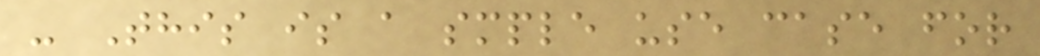- This is a smple use case for
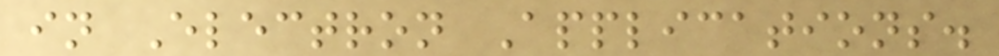in Electron Applications.
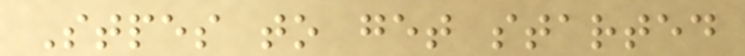Stpes to get started
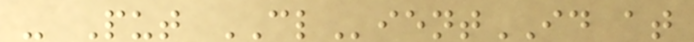- Put CLientID at
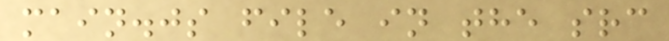main.js file in the src
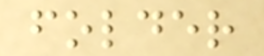folder
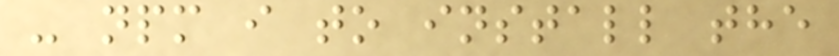- npm i to install the
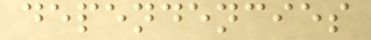dependencies
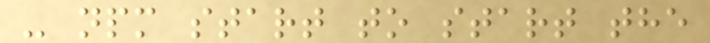- npm start to start the
